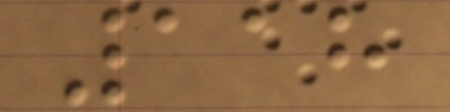118
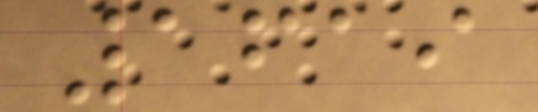1619
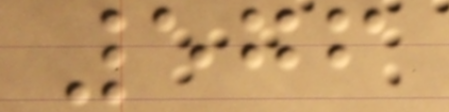576
